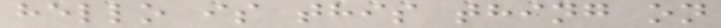hello is this thing on
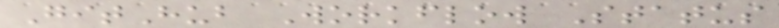GitHub Workflow Status
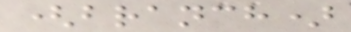(branch)
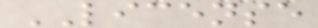LICENSE
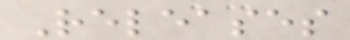Releases
